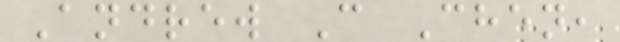Andrew C Chen,
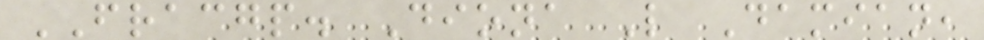FRACGP. Diona L Damian,
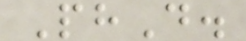PhD.
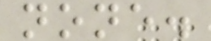none.
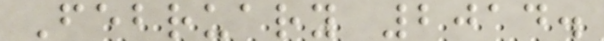February 2014.
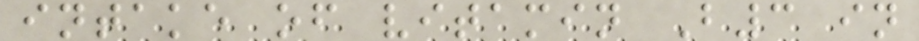intake of vitamin B3 in
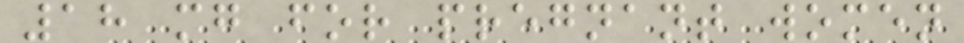18 mg for pregnant women
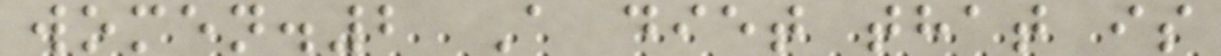women.2 A diet that is
